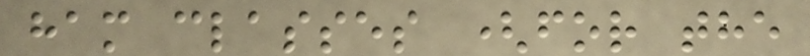ham classes (for the
